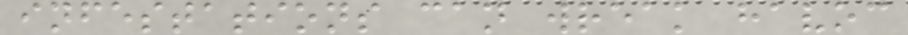infestations can wreak havoc
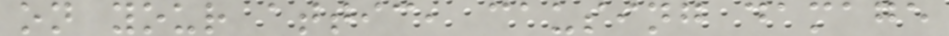on your attic, causing damage
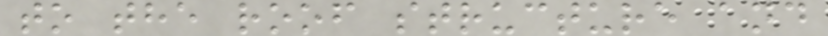to the roof structure and
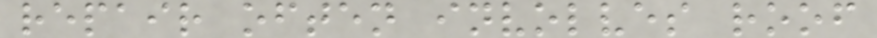repair often involves roof
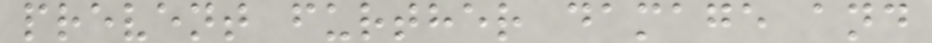prevent further damage and
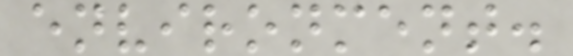environment.
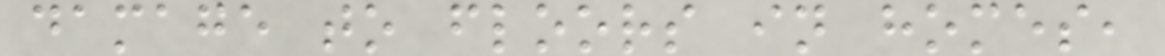damage to floors in homes,
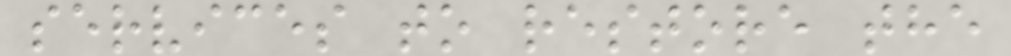services to restore the
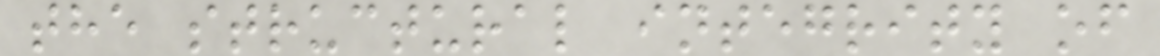the structural integrity of
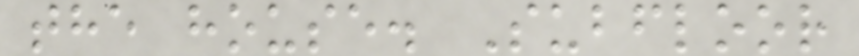the house. Subfloor
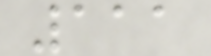111
